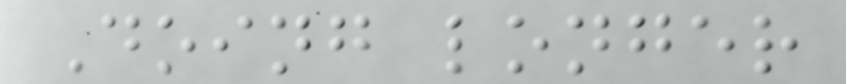Doing longer
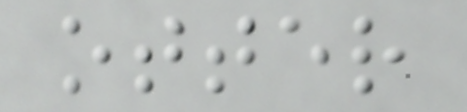otter
